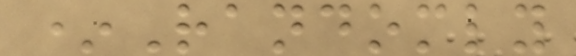*Randomly
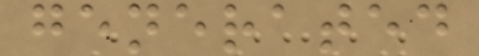generated
